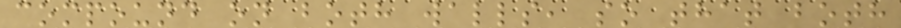compound on both walls, so that both
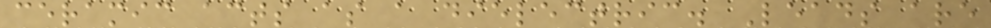ceramic acts as a dielectric. Leads are
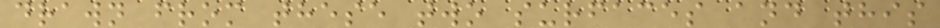drawn from these two surfaces and this
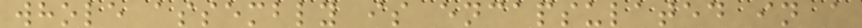whole assembly is encapsulated in a
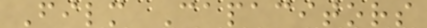Film Capacitors
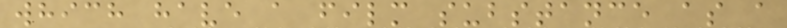which have a film substance as a
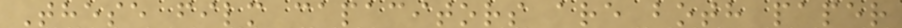These film capacitors are both paper
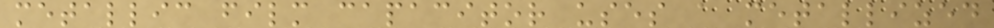metallic film capacitor uses a metallized
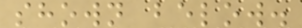shown below.
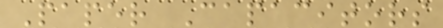Paper Capacitors
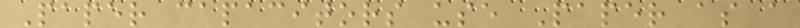Paper capacitors use Paper as a
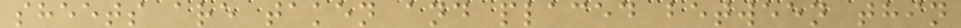sheets are taken and placed between thin
